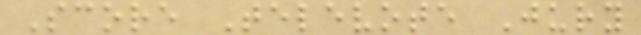Score Televote Jury
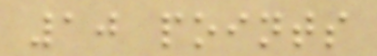10 points
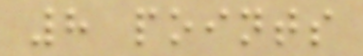8 points
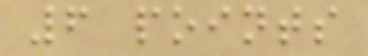6 points
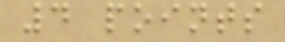4 points
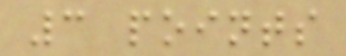3 points
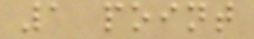1 point
